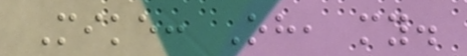Mike: Oh, my.
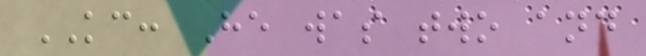KC: He was two and
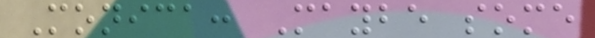Monica: Maybe some
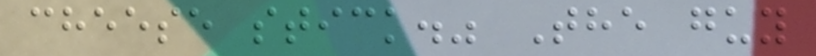cheese stick." The guy
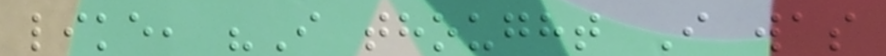like, "I thought I was
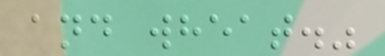and wheat."
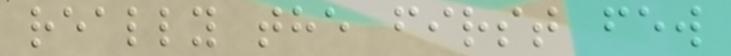really the first few
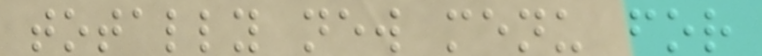totally new menu for
